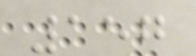157
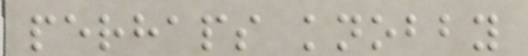perhaps knobby
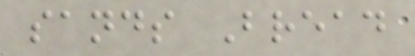sands Bread
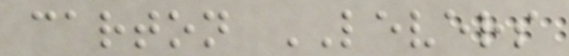carton LEVERS
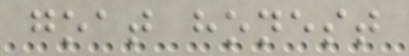goat honest
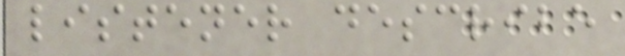listener describe
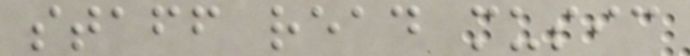staff read music
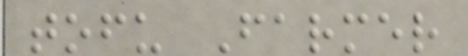tofu Farmer
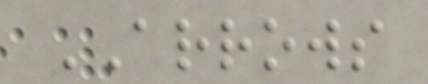ARROWS
